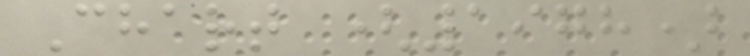Chart (1978)
